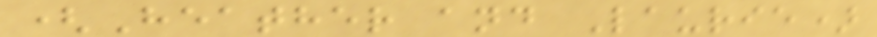(Heather and Laurie)
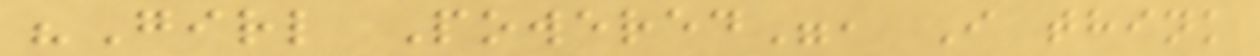"Girl Powered", I think
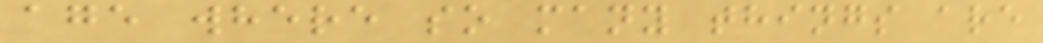age where so many things are
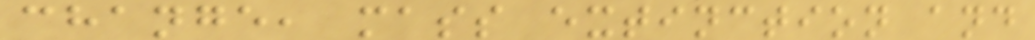change, mass extinction and
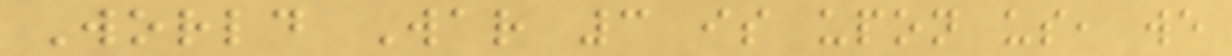World War 3 is upon us, we
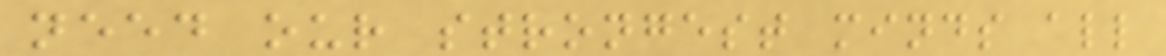need our strongest minds all
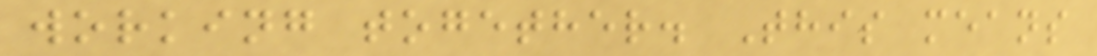working together. This means
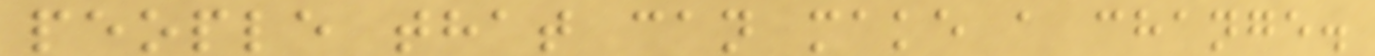people that can make a change.
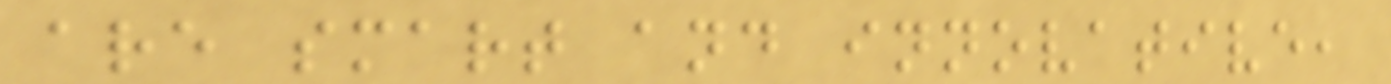are smart and innovative,
